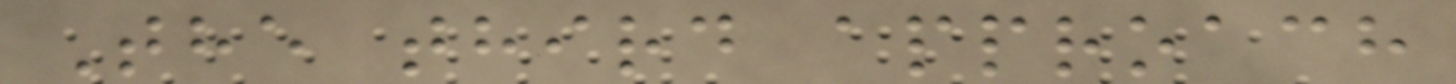The third approach
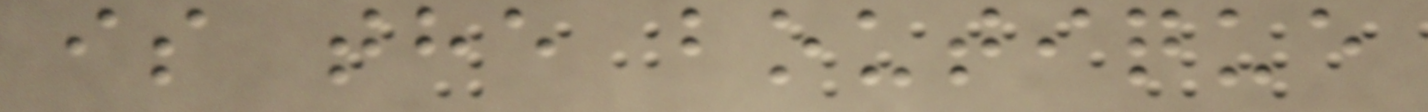is the boutique
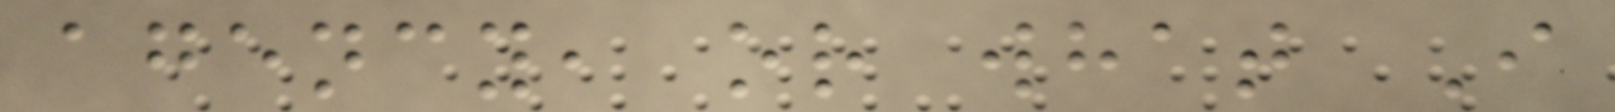agency, or what I
